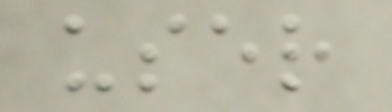user
